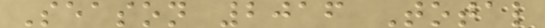Season 2016 Total
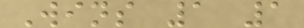Wins 1 1
